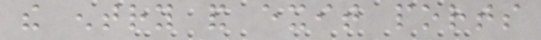the entry and exit ports
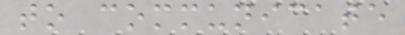to communicate
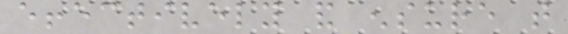effectively and ensure that
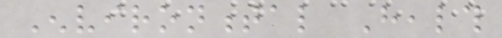Environmental Health
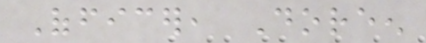Officer, Doreen
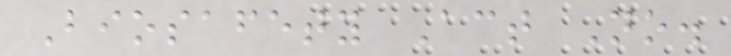Biosafety Act No.
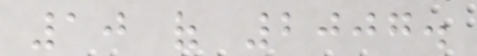10 of 2007.
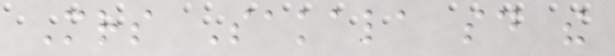Mrs Sakala said the
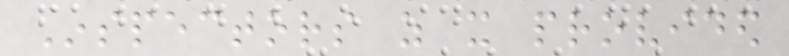Inspectors as it provided
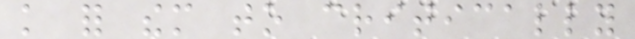knowledge for them to critically
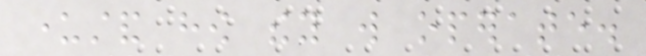understand how they will operate.
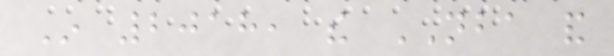In 2018, the NBA and
